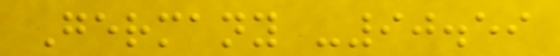Germany -90.59
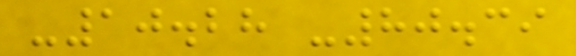-10.28 -80.39
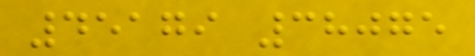45179 38075
